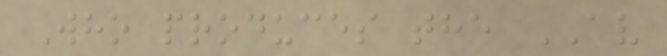Who produces the AV
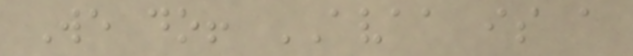We do! AVAA is a
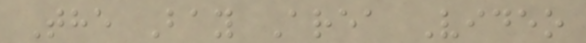The Bay Area Video
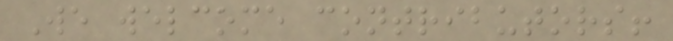We welcome contributors!
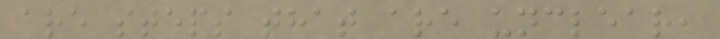are steps that are unclear,
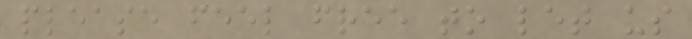please feel free to let us
